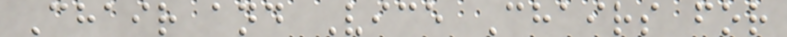Chair and Vice Chairs for
